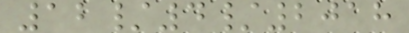12/4/2018
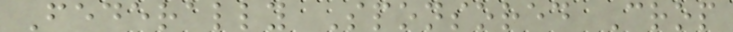Federally Sponsored Crop
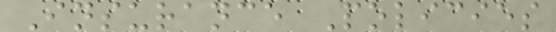Insurance Policies
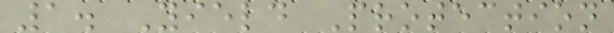1. Yield Protection
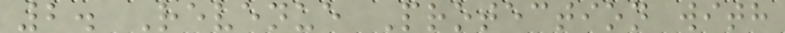2. Revenue Protection with
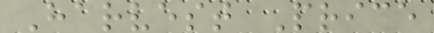Harvest Price
